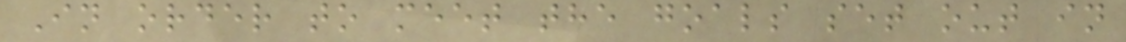In order to meet the goals set out in
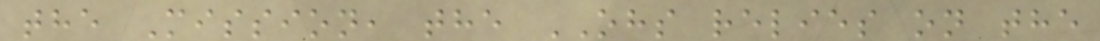the Mission, the OHS relies on the
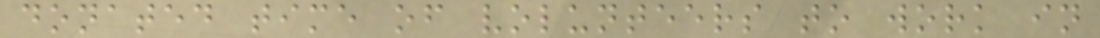donated time of volunteers to work in
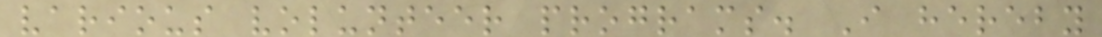various volunteer programs. I hereby
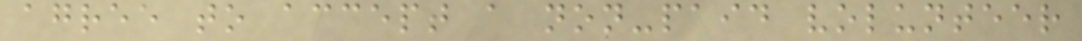agree to accept a non-paid volunteer
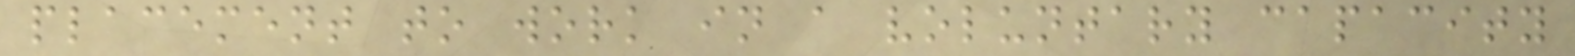placement to work in a voluntary capacity
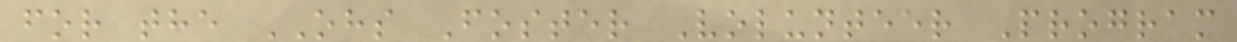for the OHS Foster Volunteer Program
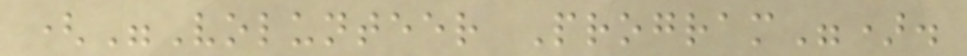("Volunteer Program").
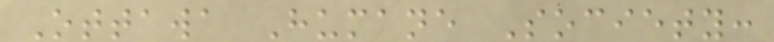Ottawa Humane Society:
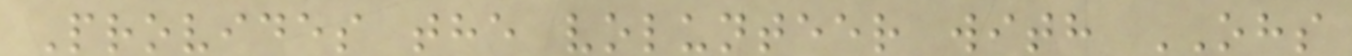Provides the volunteer with OHS
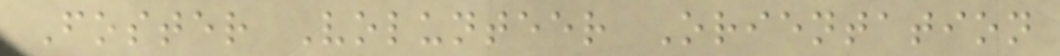Foster Volunteer Orientation
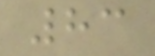83
